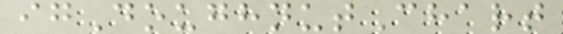igDoughnutChart
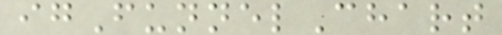igFunnelChart
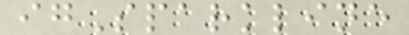igSparkline
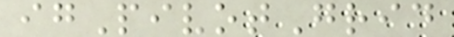igPivotGrid
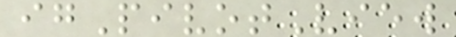igPivotView
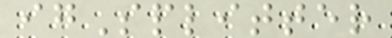igSplitter
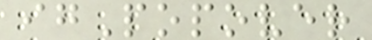igPopover
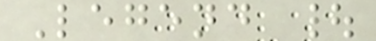Legend |
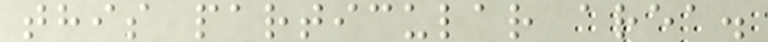this particular area.
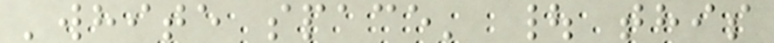'white space' | this
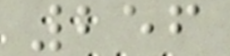256
